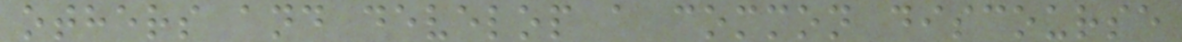others and develop a common discourse
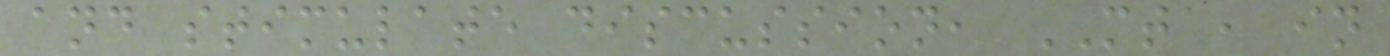and stimulate discussion, MTA, in
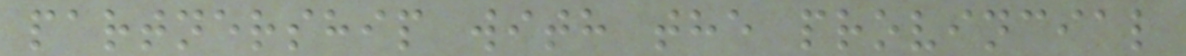partnership with the provincial
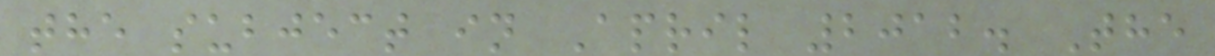the subject in April 2012. The
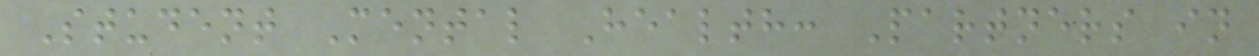Student Mental Health: Partners in
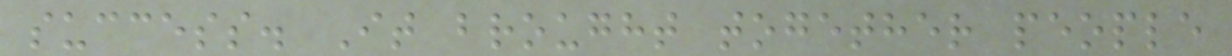success. It brought together people
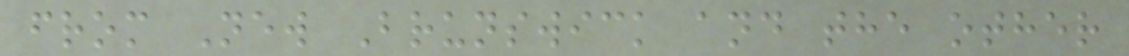from New Brunswick and the other
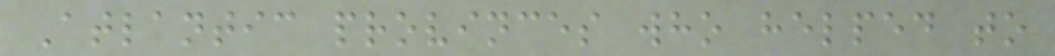Atlantic provinces who helped to
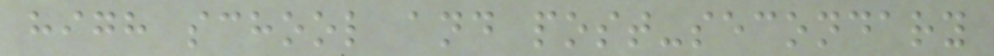high school and post-secondary
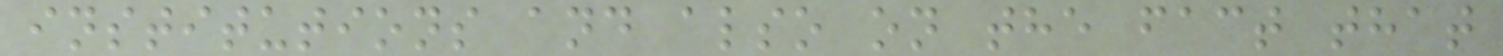institutions and also on the fact that
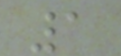1
